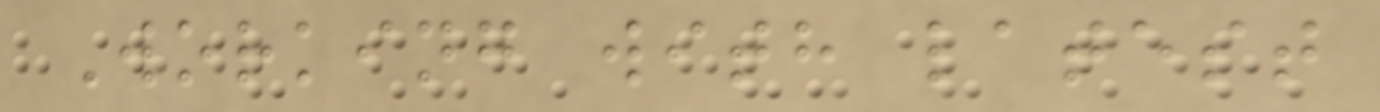Working with latest
